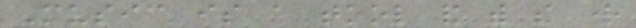Music is a tool and with the right
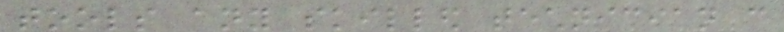tools any skilled technician can
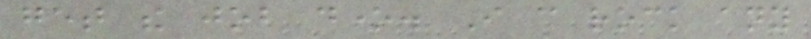get the job done. I can rock any
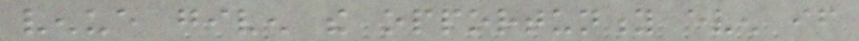venue given the opportunity even if
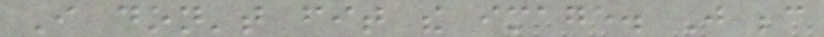I don't fit the image. Just because
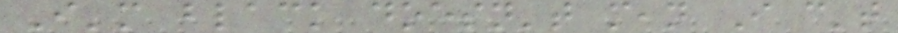I'm black doesn't mean I can't
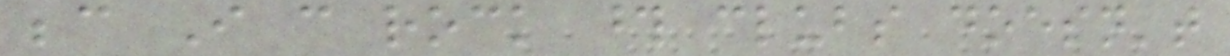because I can rock those clubs doesn't
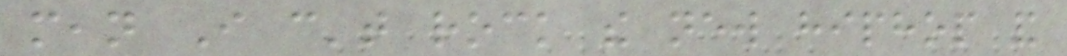mean I can't rock the new hiphop and
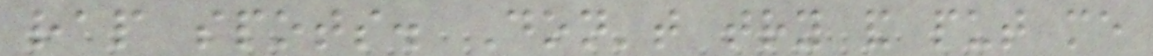rap spots. Don't try and put me
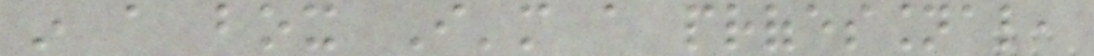in a box I'm a professional,
